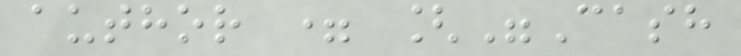author = ["Cash
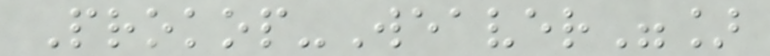Prokop-Weaver"]
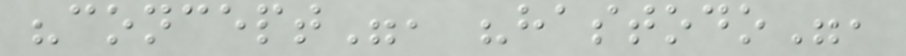"concept", "hastodo",
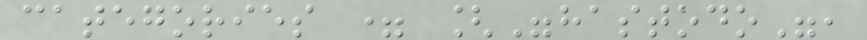categories = ["hastodo",
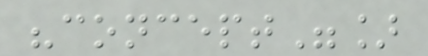"concept"]
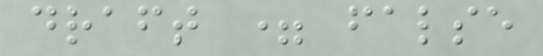draft = false
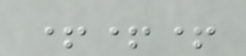+++
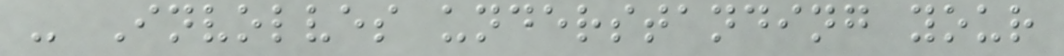- Involves understanding your
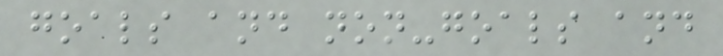goals and non-goals and
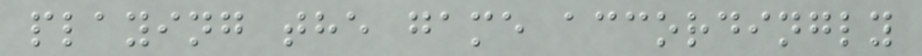playing the game accordingly
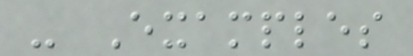- Examples
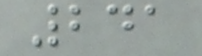241
